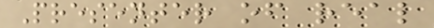Presenter of real
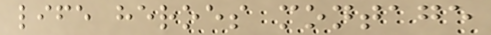life heroes montage
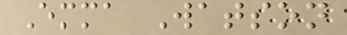Emma Watson
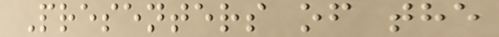Presenters of the
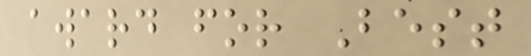award for Best
